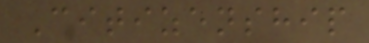Citizenship
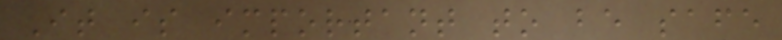It is important to be safe
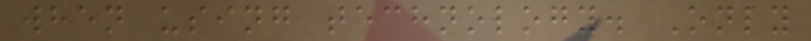when using technology. Only
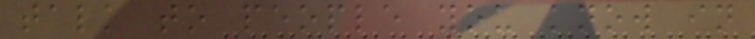talk to people you know in
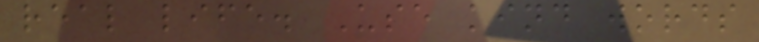real life. Use kind words
